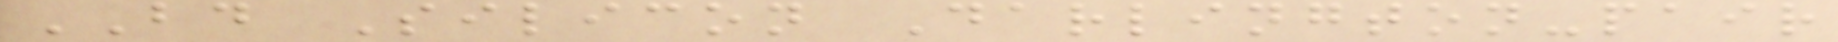BD Silicon Darlington-pair
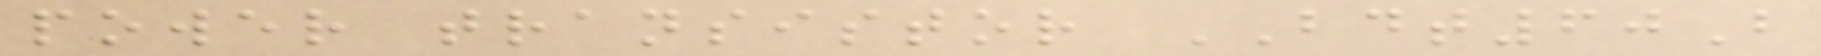power transistor BDT60B
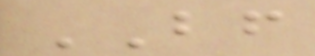BF
